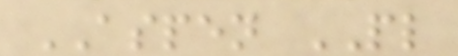ASPEN PL
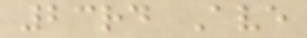23rd Ave
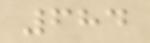684
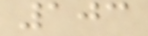103
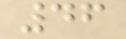46
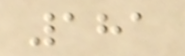181
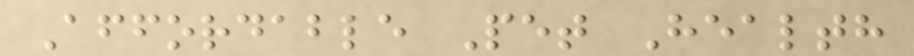Affordable Pet Health
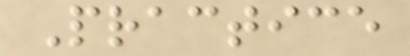Practice
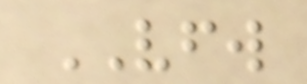VFW
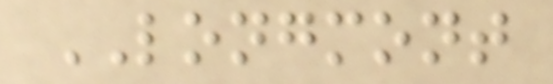LONGMONT
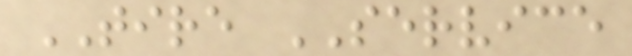TIRE SERVICE
